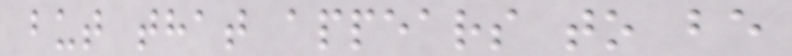but that appears to be
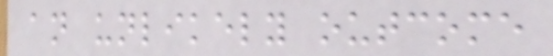an unlikely outcome
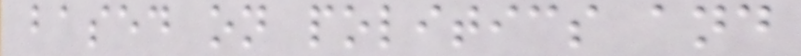based on politics and
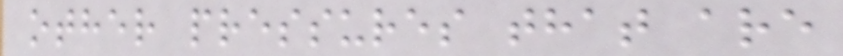other pressures that are
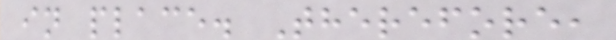in place. Therefore,
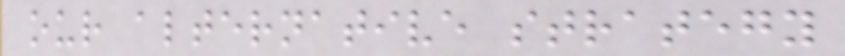our alternative strategy
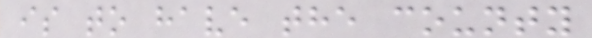is to have the county
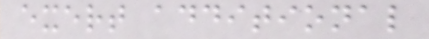exert additional
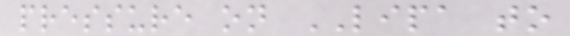pressure on LIPA to
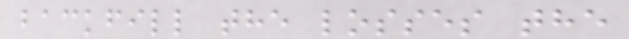backfill the losses the
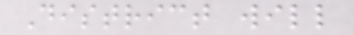District will
